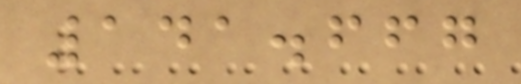141.667
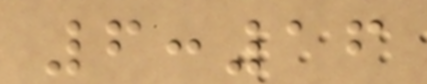6:16
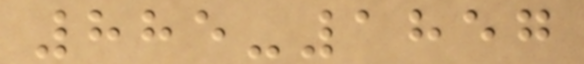885-1857
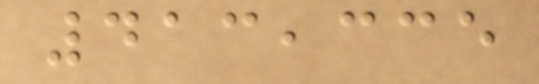413,335
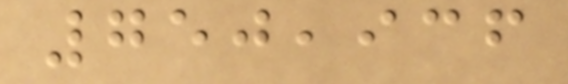750,936
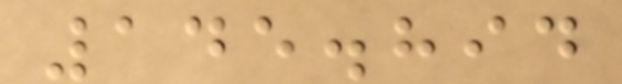145.894
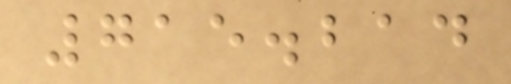715.214
